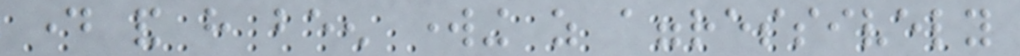day and have been working as aggressively
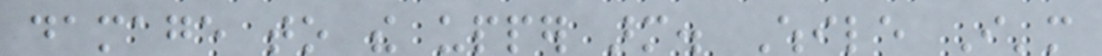damage to the upper arm. While I'm
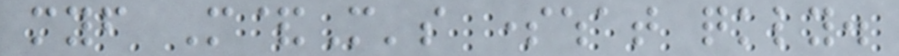myself M&M's somewhat quickly.
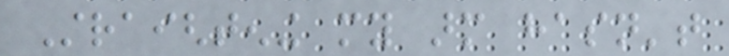Straightening my arm hasn't
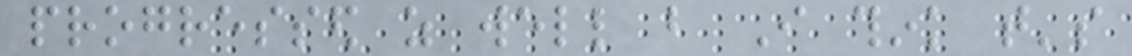progressed as well but I think that's
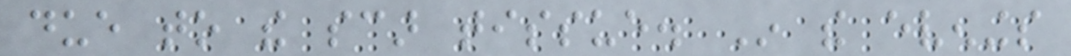due to the scar tissue. In the evenings
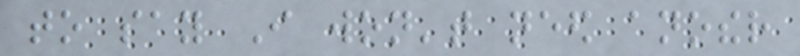to say I won't need another
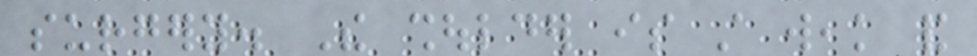surgery. The shoulder is still weak and
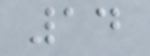14
